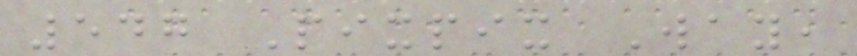547 Pixpix Way,
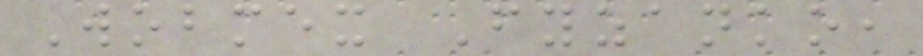Wobmex Fyzanko,
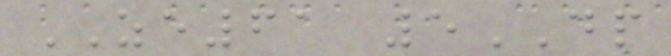ZE61 5DP
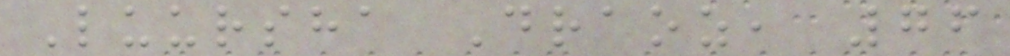Luursha Draoz, 76
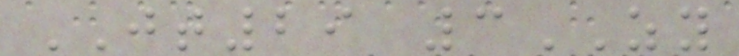JT29 3ZY
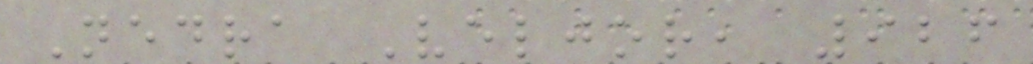Nedra Veljor, 926
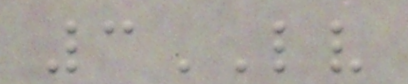3LV
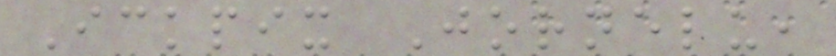Ickpix Jornelu,
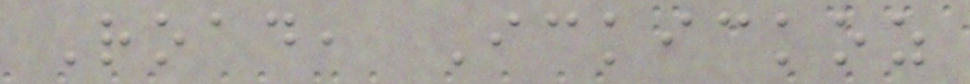Road, Ickickoz
